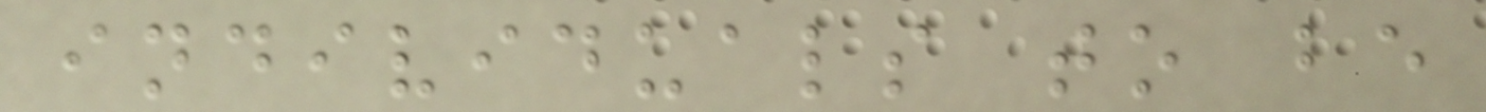individuals to be
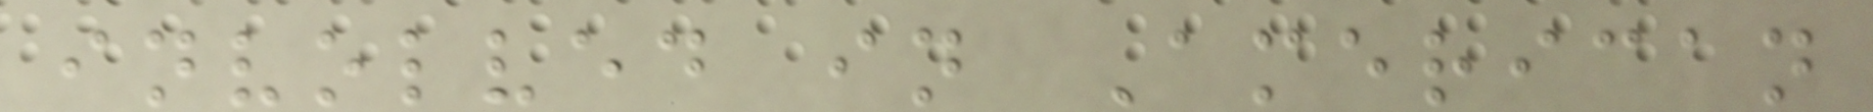involved in American
